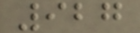927
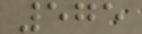575
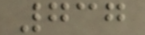737
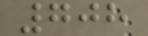708
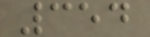354
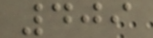409
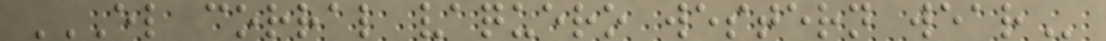EL CORRAL VAQUERO WESTERN WEAR
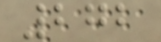272
